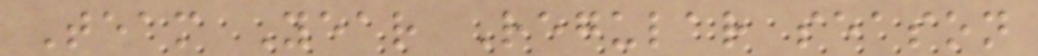Team Year Regular season
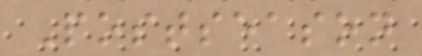Postseason
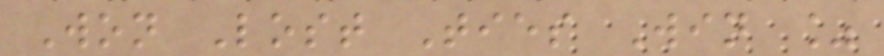Won Lost Ties Win %
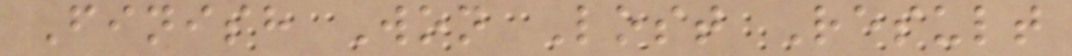Finish Won Lost Result
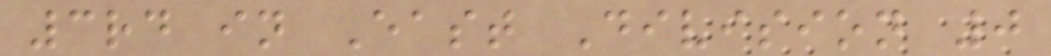3rd in East Division 0
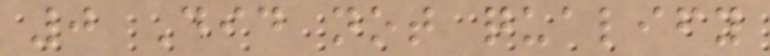0 Did not qualify
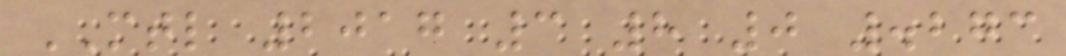MTL 2017 3 8 0 .273
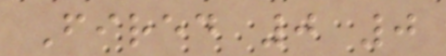Fired 0 0
